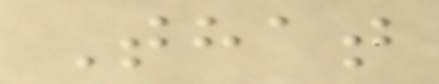That
